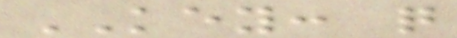KEY: q
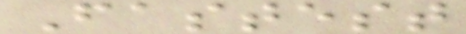Fastest
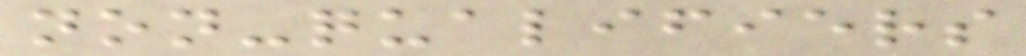non-qualifiers
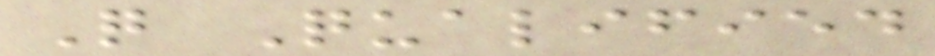Q Qualified
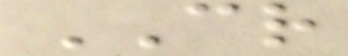CR
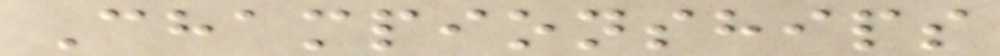Championships
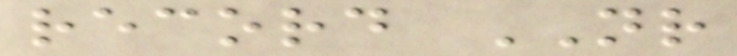record NR
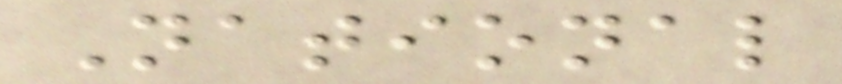National
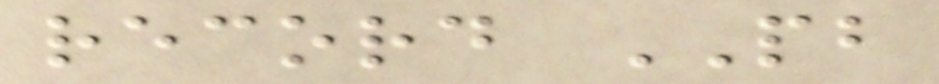record PB
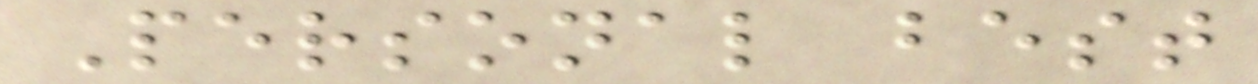Personal best
